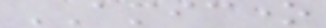AMICONE
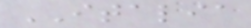ITALIA
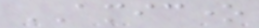AMICONE
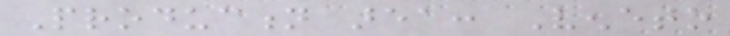Production area: Veneto
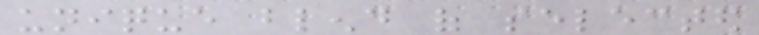unique blend of selected
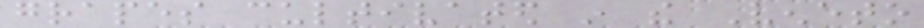grapes cultivated in the Veneto
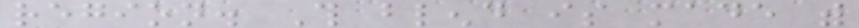region. This blend is made with
